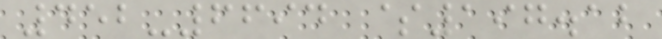452-6694 $197.12
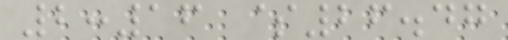2:16 $26.47
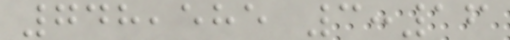748,585 3:16
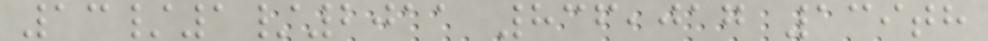13/1/2011 836,017 139th
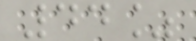44%
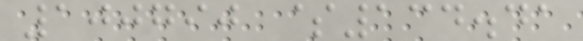100790 $134.41
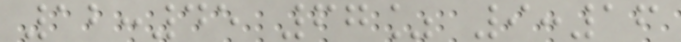12:45 67% 9:16
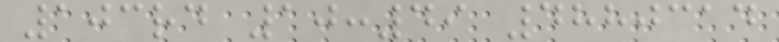103rd 10:49 4880314
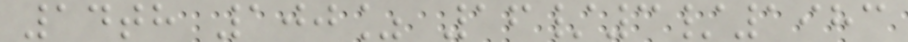14th 100% 16/3/1983
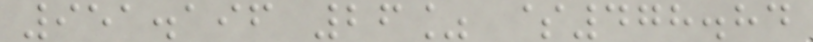951.196 26% $478.84
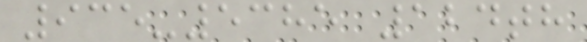935-5385 124th
